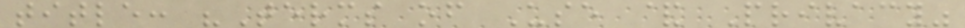title: "Terms of Use & Privacy"
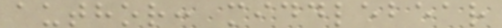author: middlebear
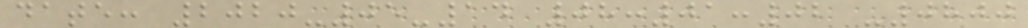date: 2020-05-14 08:01:02 -0800
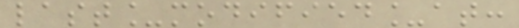last_modified_at:
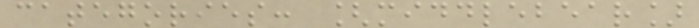categories: [middlebear]
